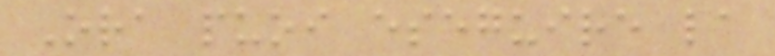Ora puoi eseguire la
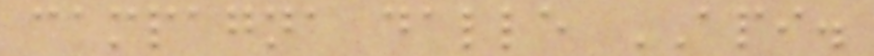campagna dalle API.
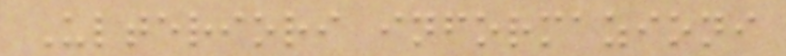Ulteriori informazioni
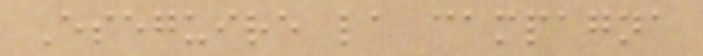Eseguire la campagna
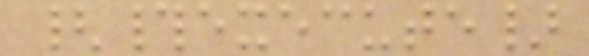{#execute}
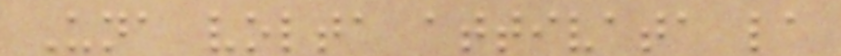Una volta attivata la
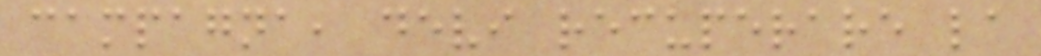campagna, devi recuperare la
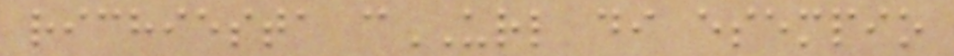richiesta cURL di esempio
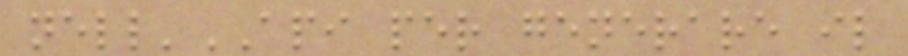nell'API per generare il
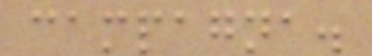campagna.
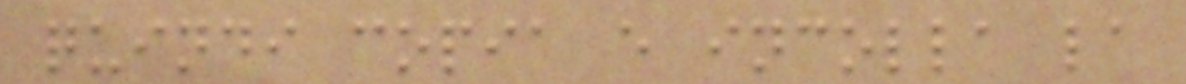quindi copia e incolla la
